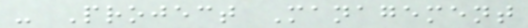- Project Management
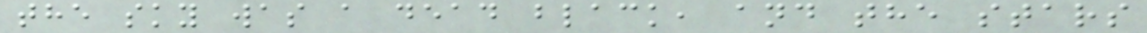the sky was a dead black, and the stars
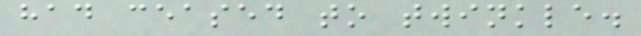had ceased to twinkle.
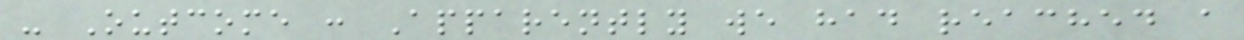- Outcome : Apparently we had reached a
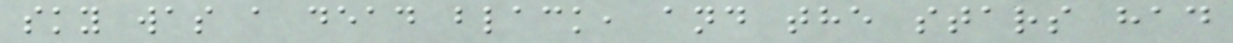sky was a dead black, and the stars had
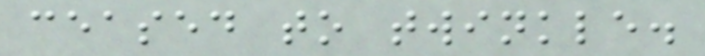ceased to twinkle.
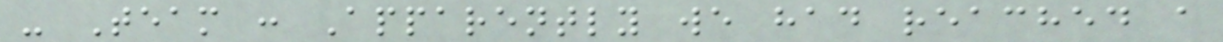- Team : Apparently we had reached a
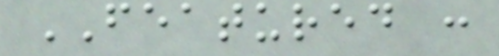FEATURED :
